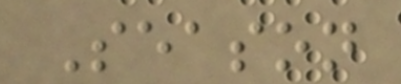Season
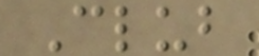Club
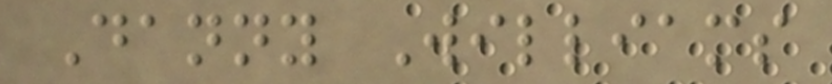Danny Williams
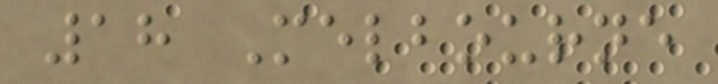18 Melbourne
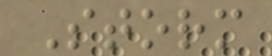Storm
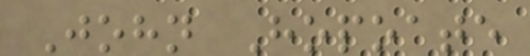John Hopoate
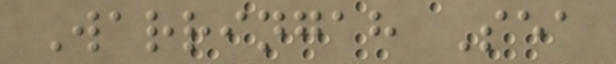Warringah Sea
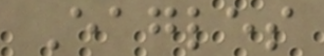Eagles
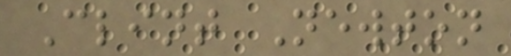Clint Newton
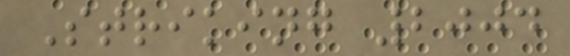Striking 2004
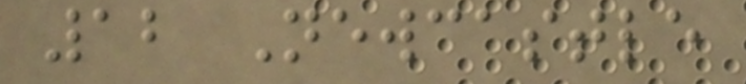12 Newcastle
